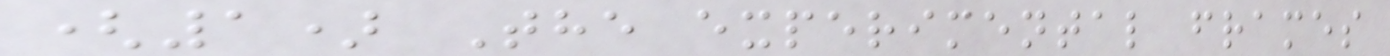(1) The experimental frames
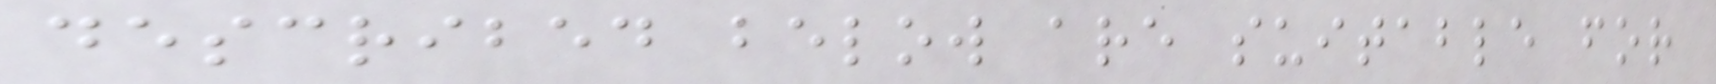described below are suitable for
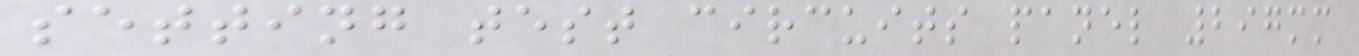setting test circuits panel 297mm
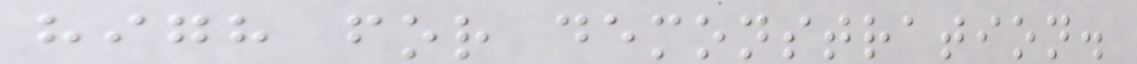high for demonstration.
